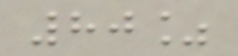80%
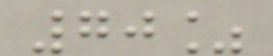70%
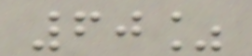60%
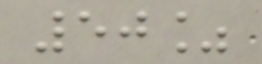50%
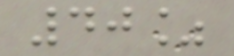40%
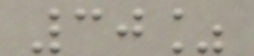30%
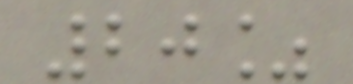20%
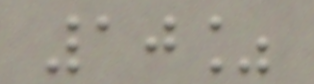10%
